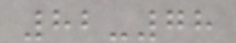82-78
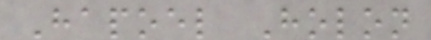Hapoel Holon
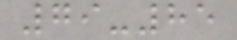79-85
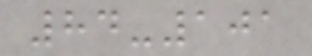84-101
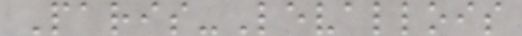Paris-Levallois
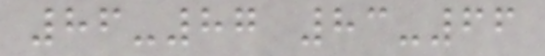86-87 83-66
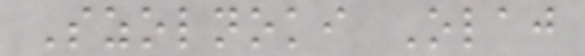Szolnoki Olaj
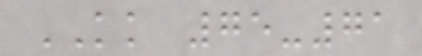KK 75-71
